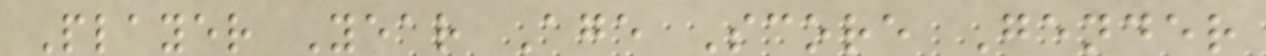Player Year Age Score Gender
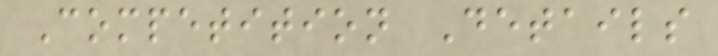Competition Details
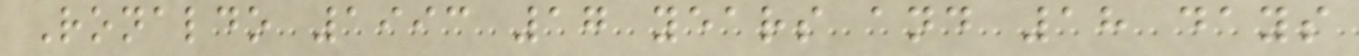Ronaldo 1993 17 years and 18 days
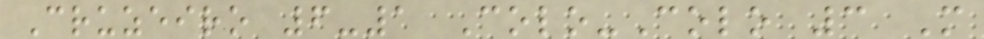Cruzeiro 6-1 Colo-Colo 3 M
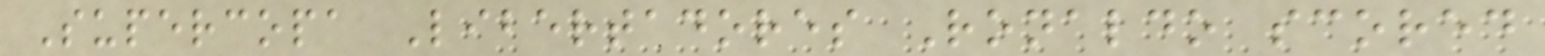Supercopa Libertadores Ronaldo scored
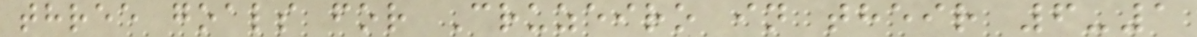three goals for Cruzeiro in their 6-1
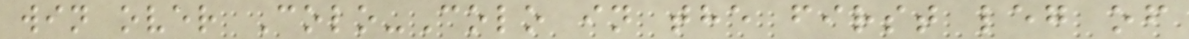win over Colo-Colo in the first leg of
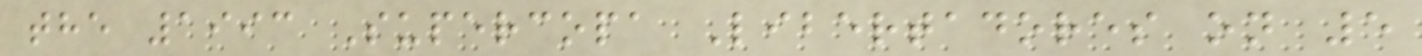the 1993 Supercopa Libertadores on 5
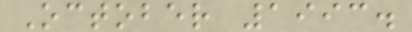October 1993.
